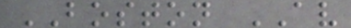BOSTON AV
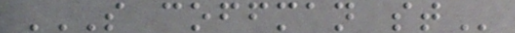S COFFMAN ST
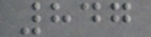847
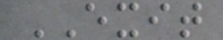EXIT
